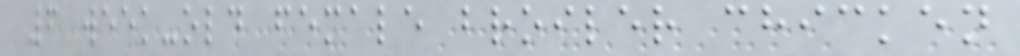6 week-old female broiler chicken
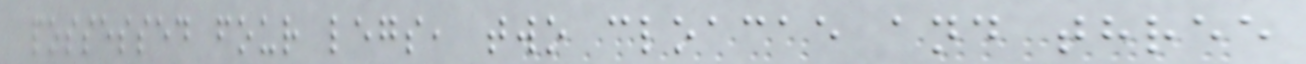possessed four legs, two cloacae and three
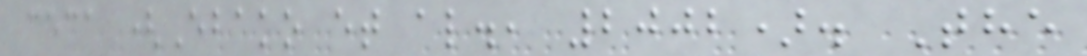ceca (Ebako et al., 2002). The
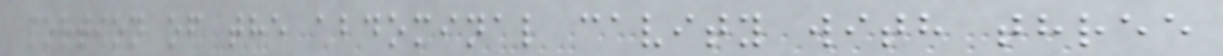portion of the abdominal cavity with three
